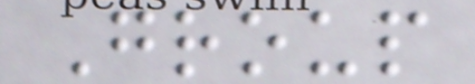Group
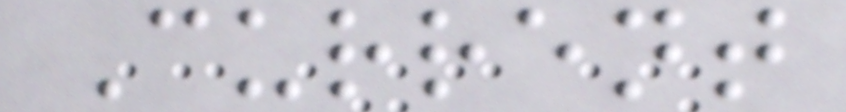Current
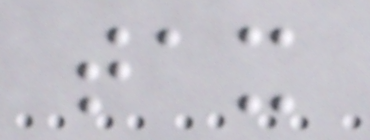tax
